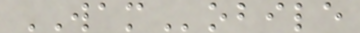WAMobile
